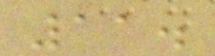11.
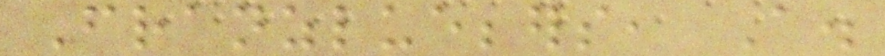Franzluebbers, A.
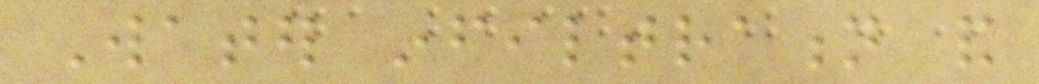Water infiltration and
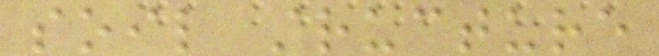soil structure
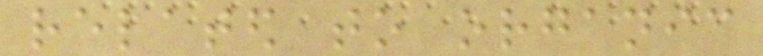related to organic
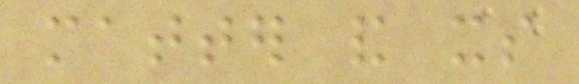matter and its
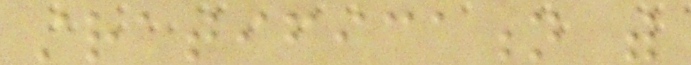stratification with
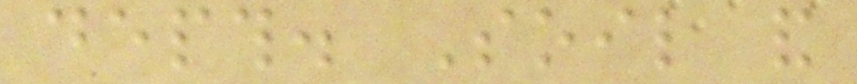depth. Soil and
